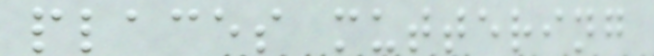places muttering
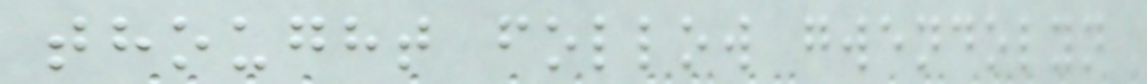thought follow gwendolyn
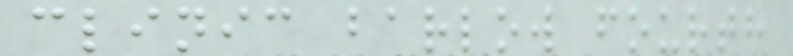clinic barlow fourth
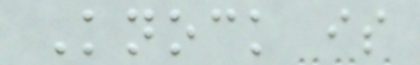Knock is
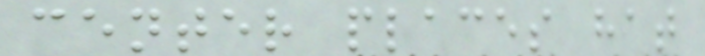center places hat
